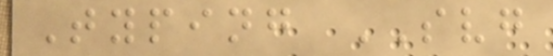Typing SVG
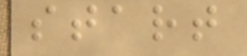start
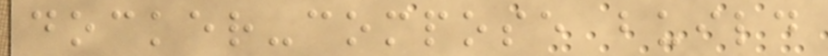docker-compose build
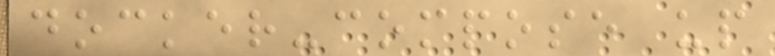docker-compose up
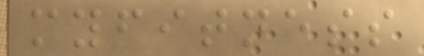myfitness
